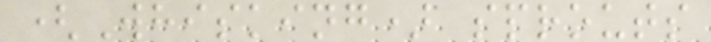(Whisking) sprouts
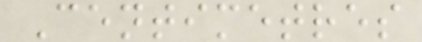Centimetres
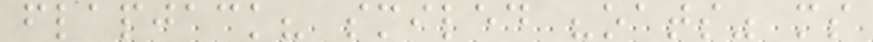flapjack? smiled "oats" ms
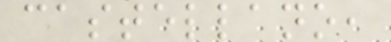castellano,
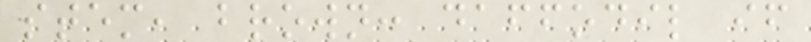stem, brown: daffodil if
